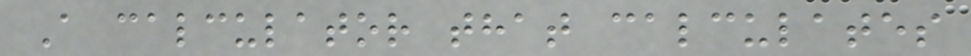A calculator that calculates
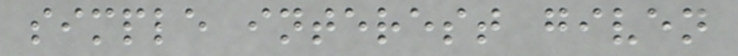simple interest given
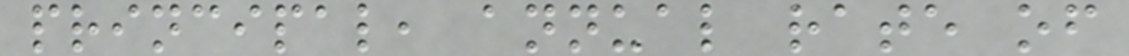principal, annual rate of
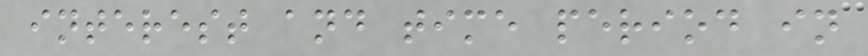interest and time period in
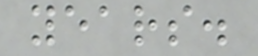years.
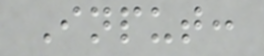Input:
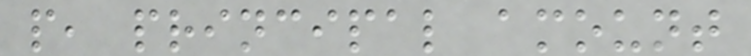p, principal amount
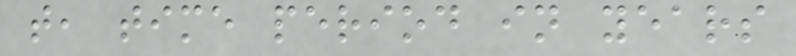t, time period in years
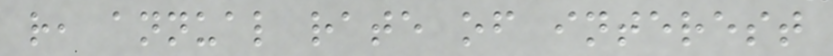r, annual rate of interest
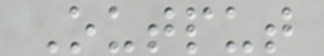Output
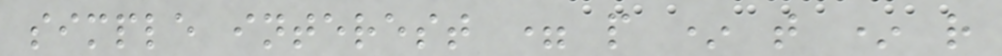simple interest = p * t * r
